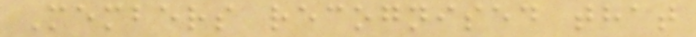Members recognised that
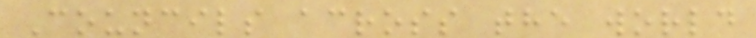Councils across the world
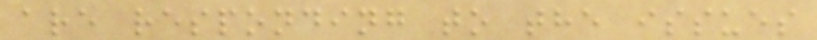are responding to the issues
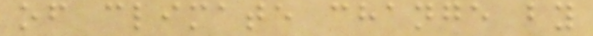of climate change by
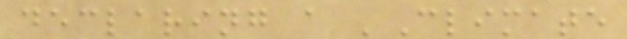declaring a 'Climate
